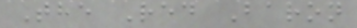The Red Baron
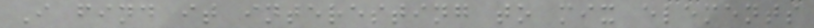I find it interesting to mix elements
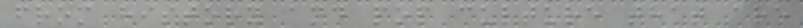from history and pop culture that are
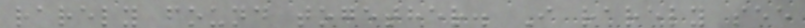rarely found together. I rarely see
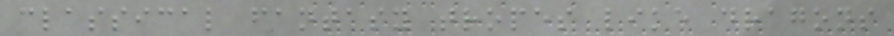classical fantasy tropes like dragons
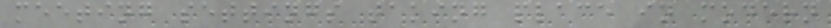meeting settings taking place in modern
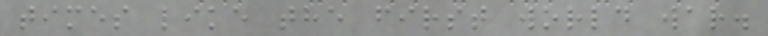times like the first world war.
